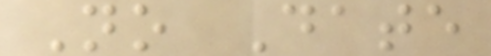No Date
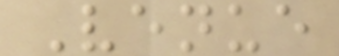Venue
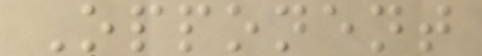Opponent
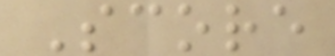Score
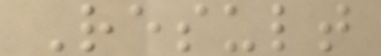Result
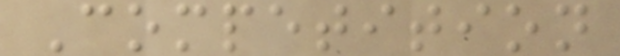Competition
